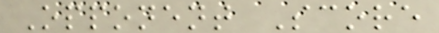Opponent Score
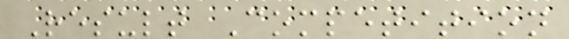Result Competition
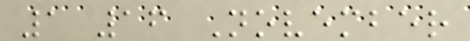1 16 November
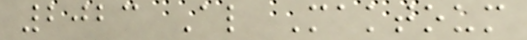2023 Al Maktoum
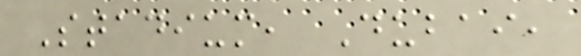Stadium, Dubai,
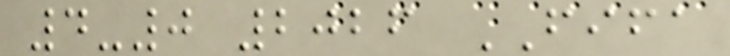4-0 2026 FIFA
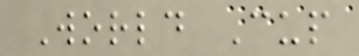World Cup
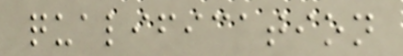qualification
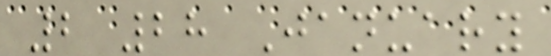2 28 January
